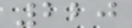220
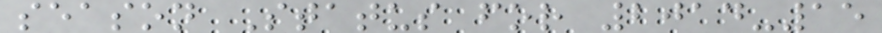season Status for 2014-15
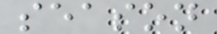season
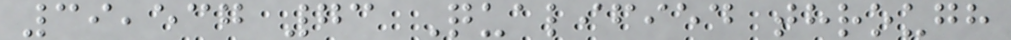39,537 73 Qualified through
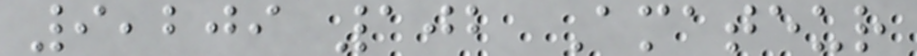9,209 102 Amateur
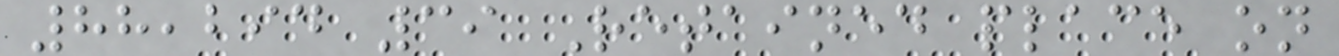88,294 39 Retained place on
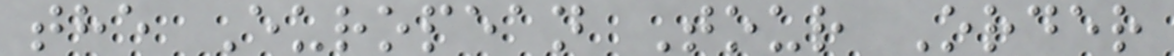the European Tour Order
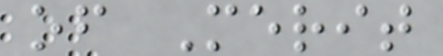of Merit
